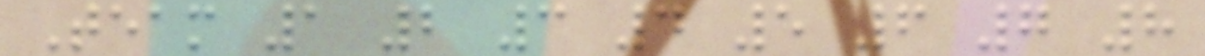Team 1 2 3 4 5 6 7 8
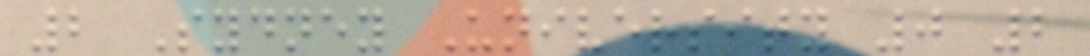2 Sydney University 0 2
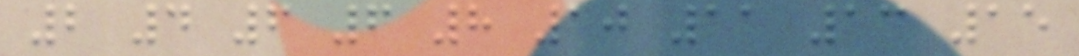2 4 6 6 8 10 11 13 15
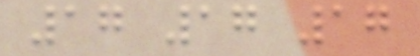17 17 17
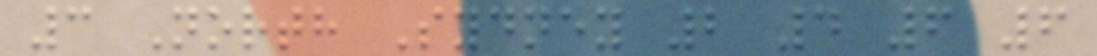3 North Sydney 2 4 6 6
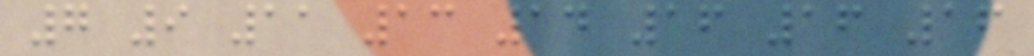7 9 11 13 14 16 16 16
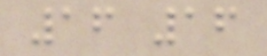16 16
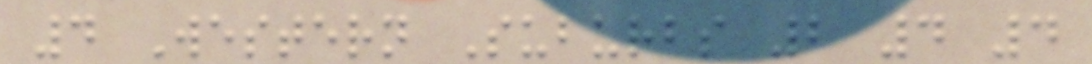4 Western Suburbs 2 4 4
